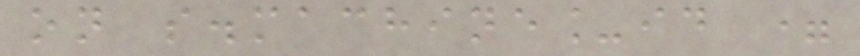on s.machine_id =
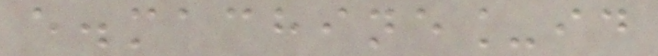e.machine_id
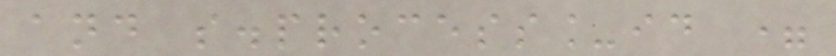and s.process_id =
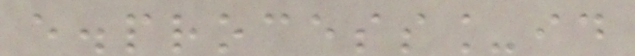e.process_id
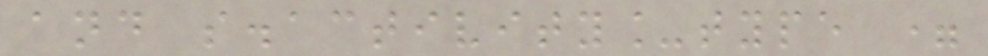and s.activity_type =
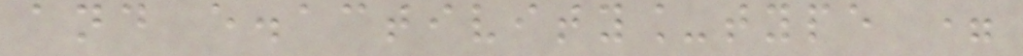and e.activity_type =
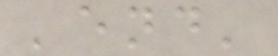'end'
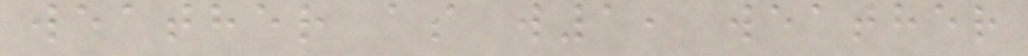weather as w1, weather
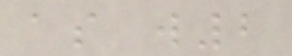as w2
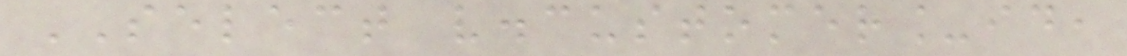SELECT v.customer_id,
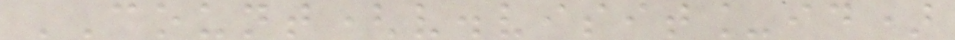COUNT(v.visit_id)
